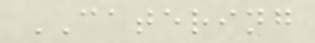CATERING
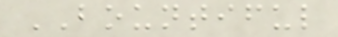BOUNTIFUL
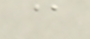@
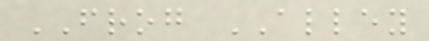FROG ALLEY
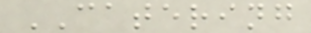CATERING
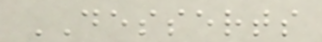DESSERTS
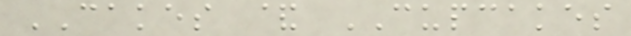CAKES & CUPCAKES
